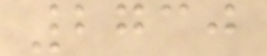2730
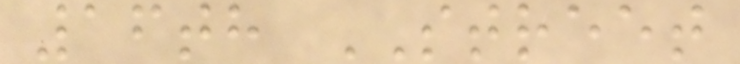16th STREET
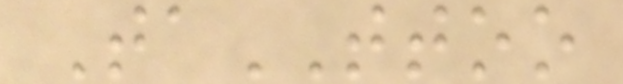TaTTOO
